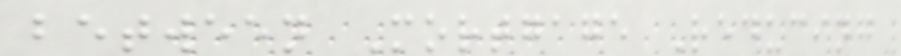between Mortgage Reducing
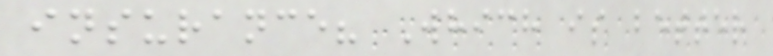insurance? Which is better
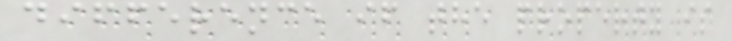difference if the property is
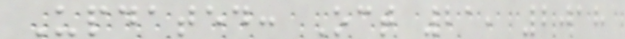Updated: Oct 21, 2018
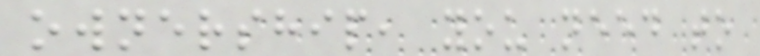ownership, you need to
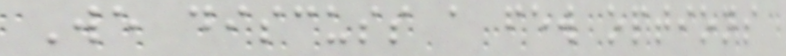We discuss a few options
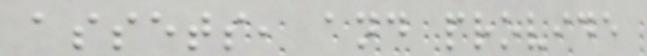assets, and provide
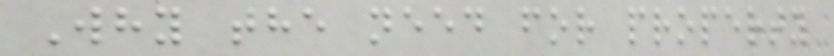Why the need for property
